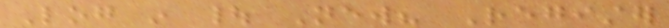Log in | New? Register
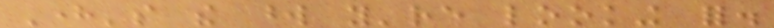Here's the word you're looking for.
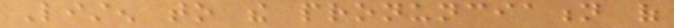Listen to the pronunciation of
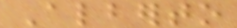Alberto
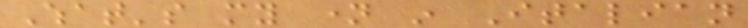What's my name in Italian
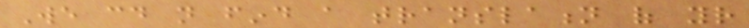We could not find a translation of your
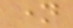name
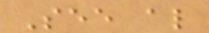See also
